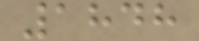1848
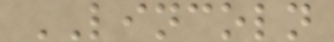LINCOLN
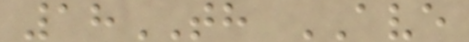18TH AVE
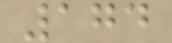174
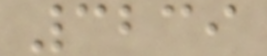3239
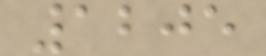1205
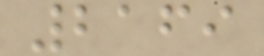2169
